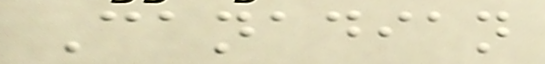Canadian
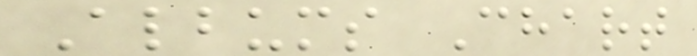Albums Chart
